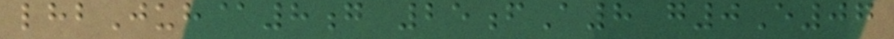lhbJuh@8g 25fA8 g0E07
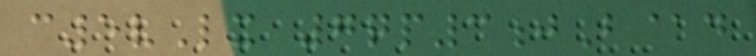c5vLx 7qp3jB@d
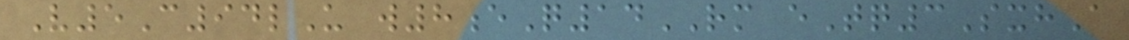V5C94lU w8eQ14RM eTq3SxhA
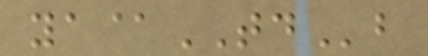ya@TDb
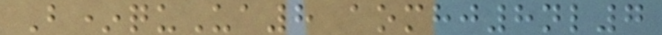B*quUa8 aomhj8nl7
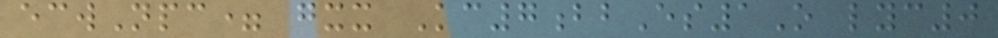ecwNpc= gxx Kc7bbEs1O lyc0
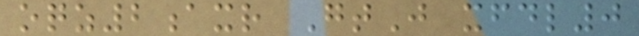oqz2axr GtJ xfdl0
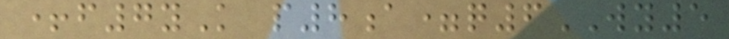+f7yK p8a=q6WY5
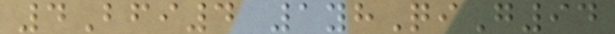4Bfi4 1yhQiG94
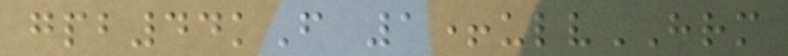gpb44kF 1+ulvHRM
